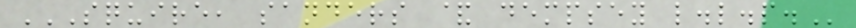SQUIRE, SANDERS & DEMPSEY L.L.P.
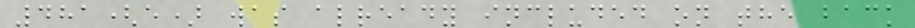481(e) was already included on the back
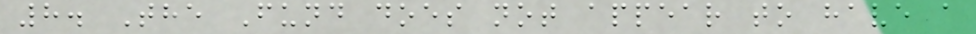8. The Fund does not appear to have a
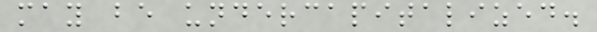may be undercapitalized.
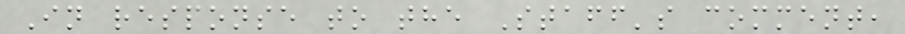In response to the Staff's comment,
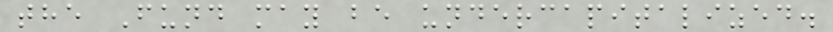the Fund may be undercapitalized.
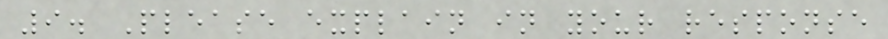9. Please explain in your response
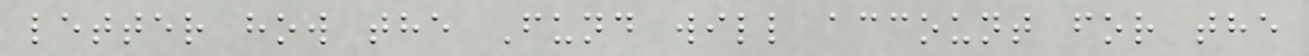letter how the Fund will account for the
